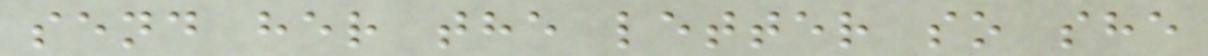send her the letter so she
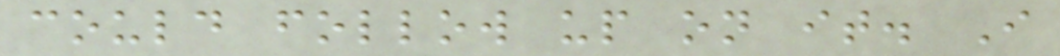could follow up on it. I
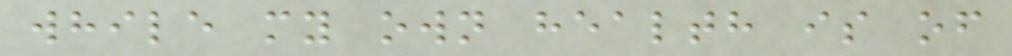while my own health is of
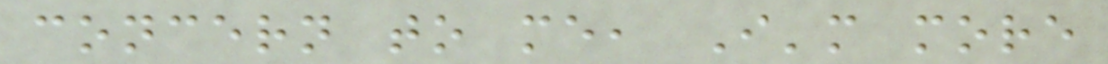concern to me, I'm more
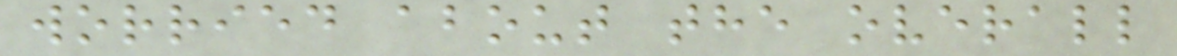worried about the overall
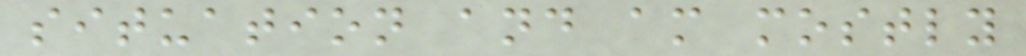situation and am mostly
